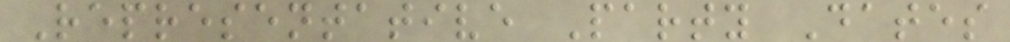Representative Party Dates
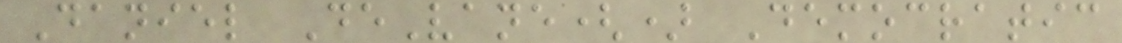Daniel DeVane() Democratic
